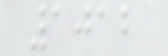1012
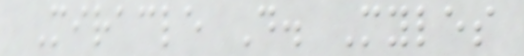Miracle D. Myles
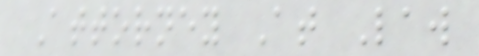Attorney At Law
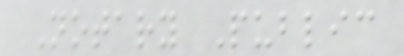Notary Public
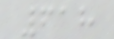618
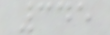345
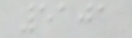5101
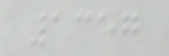1357
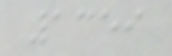1359
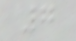7
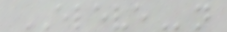ELEVEn
